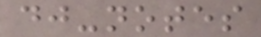dj-notes
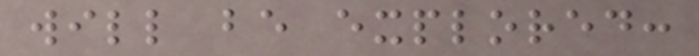will be explored:
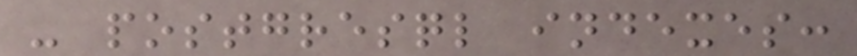- postgresql indexes:
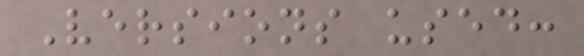Versions used:
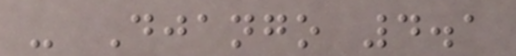- Django 4.1
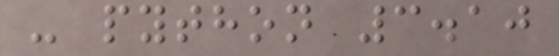- python 3.10
